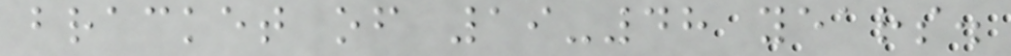bracket of 19-48 years.
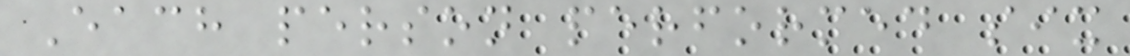Each person performed six
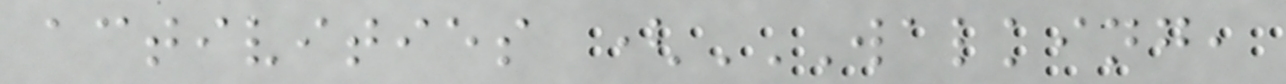activities (WALKING,
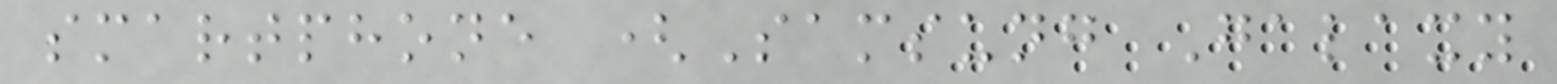smartphone (Samsung Galaxy
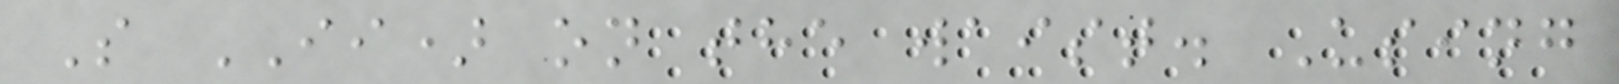S II) on the waist. Using
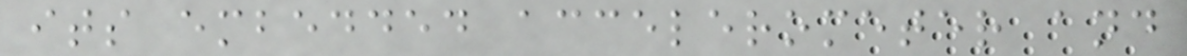its embedded accelerometer and
